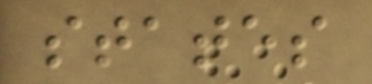states
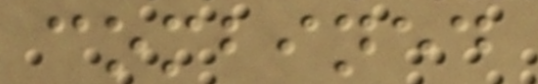combined
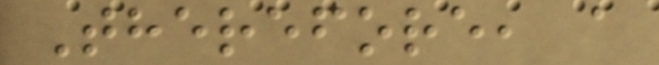Therefore, a
